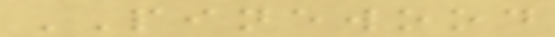PINEWOOD
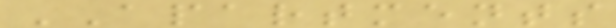APARTMENTS
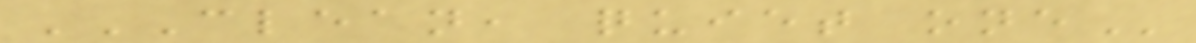CLEAN, QUIET ONE
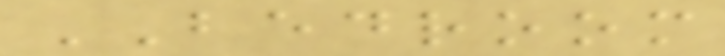BEDROOM
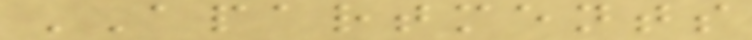APARTMENTS
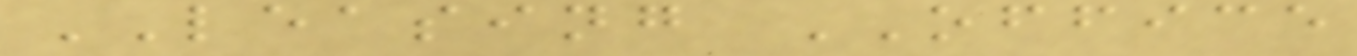LEASING OFFICE
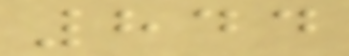844
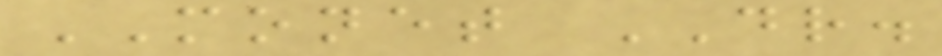MONET DR.
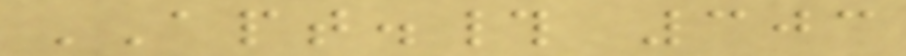APT.# 303
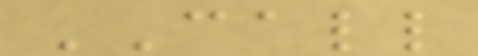CALL
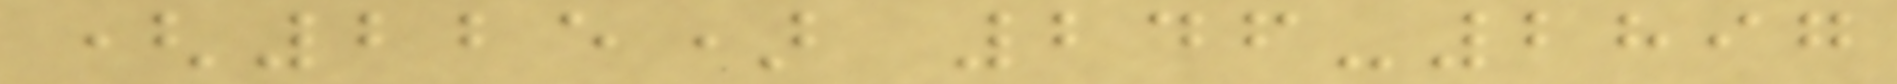(225) 246-2897
